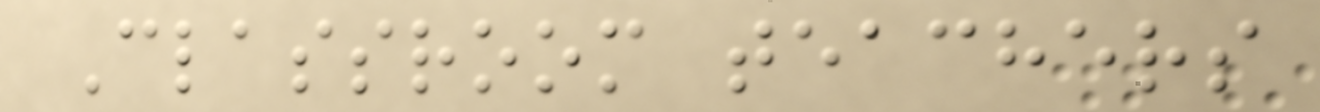Classroom teachers
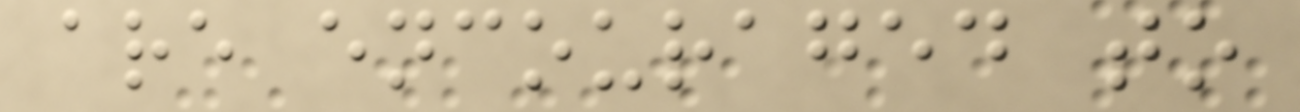are encouraged to
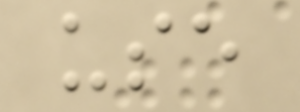use
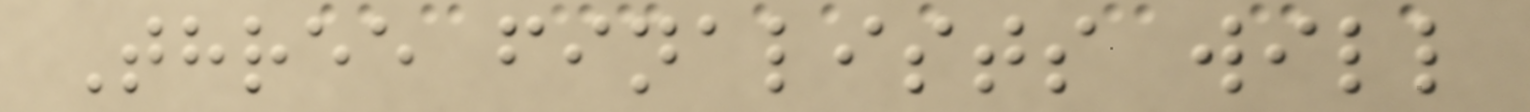Three finalists will
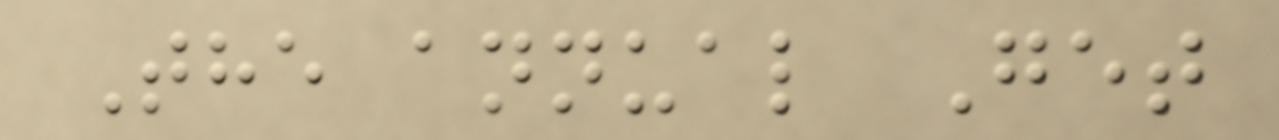The annual Get
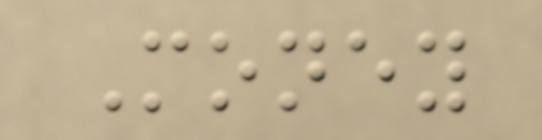Money
